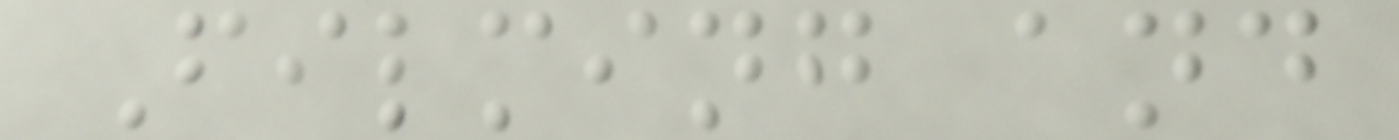Filming and
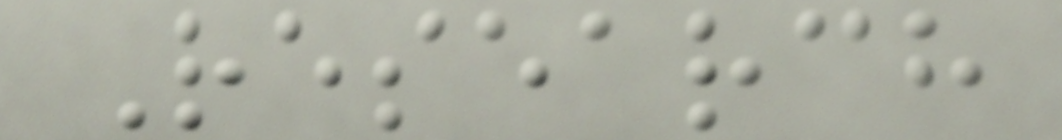Research
